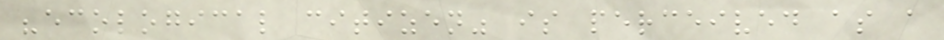"ecological citizen" is perceived as a
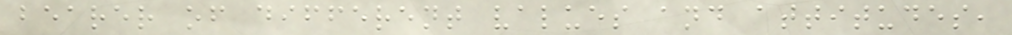bearer of different values and attitudes,
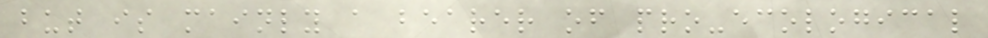but is mainly a bearer of pro-ecological
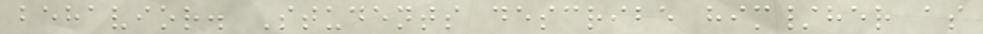behavior. Students describe him/her as
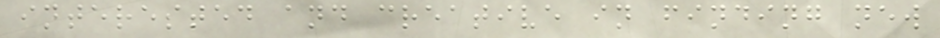interested and creative in finding new
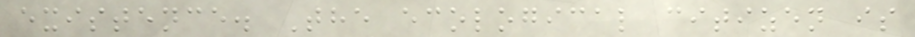existence. The ecological citizen is
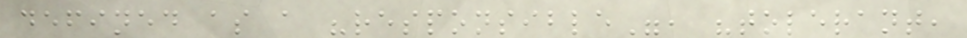defined as a "responsible", "tolerant,
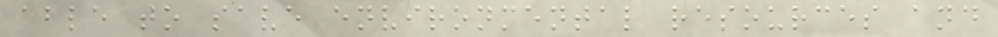able to save environmental resources and
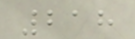218
